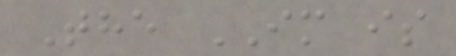The IM is
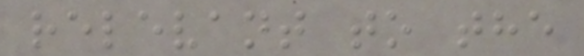relevant to the
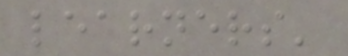learners'
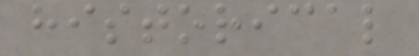historical
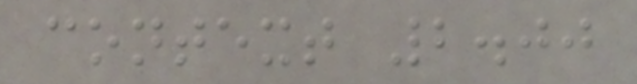context 2.00
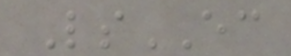LsEC
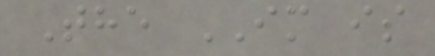The IM is
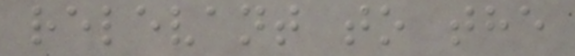relevant to the
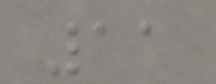11
